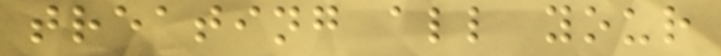treating all your
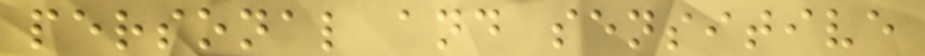personal and sensitive
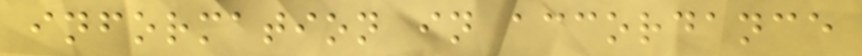information in accordance
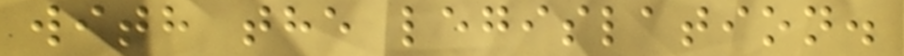with the legislation.
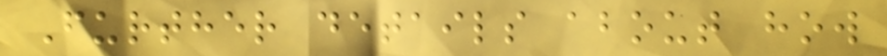Further details about how
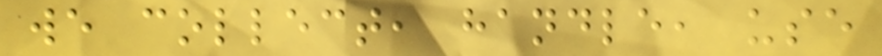we collect, handle, use
